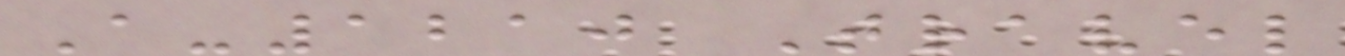A-1210 Travel
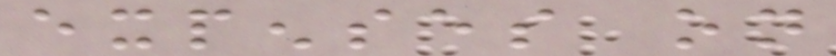expenses on
